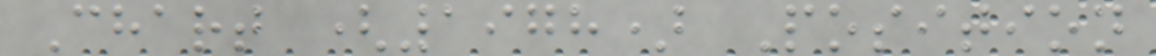Chart (1978) Position
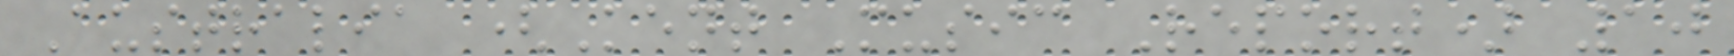Australia (Kent Music Report) 10
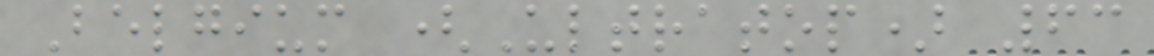Belgium (Ultratop) 63
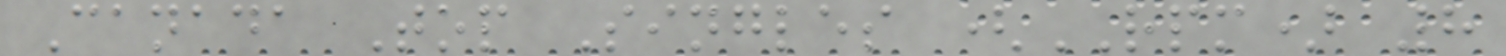Canada Top Singles (RPM) 8
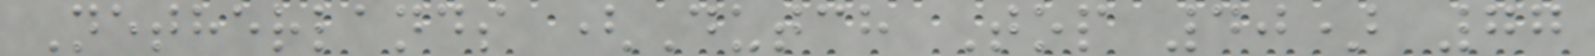Netherlands (Dutch Top 40) 77
